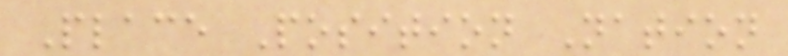Place Position Nation
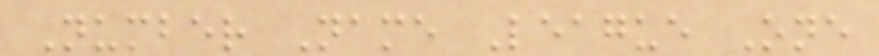Number Name League One
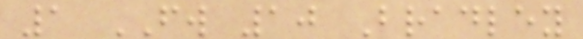1 FW 10 Bradley
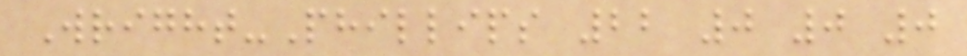Wright-Phillips 22 0 0 0
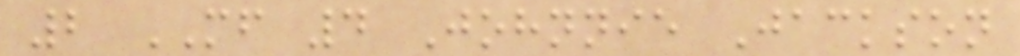2 MF 4 Johnnie Jackson
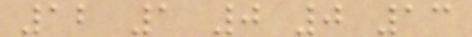12 1 0 0 13
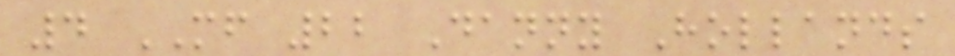4 MF 22 Danny Hollands
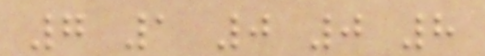7 1 0 0 8
